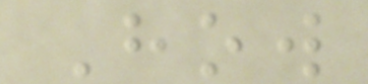How
